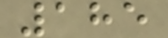185
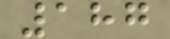187
